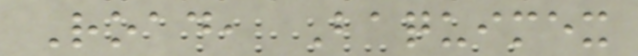Road, Baquimex
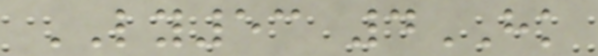LY53 4HK
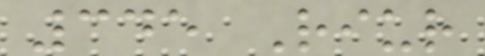345 Riur
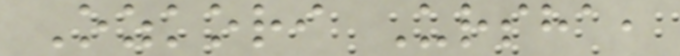Ozkori Ursha,
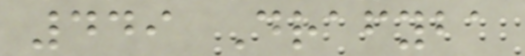449 Drafyba
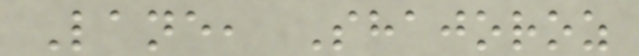Lane, Shajoroz
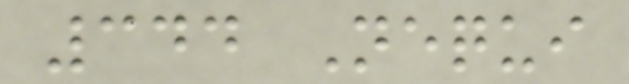344 Nequi
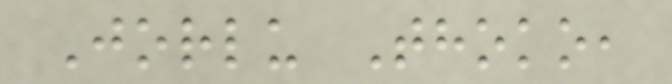Jorlu Thoko,
